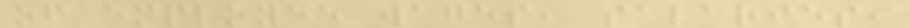of employee wages, salaries,
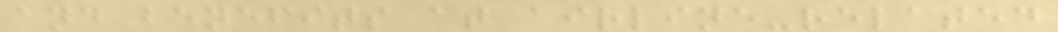and benefits at airline-related
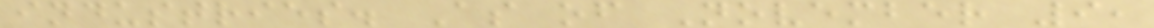industries. As of November 9,
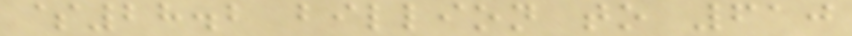$28.2 billion to 610
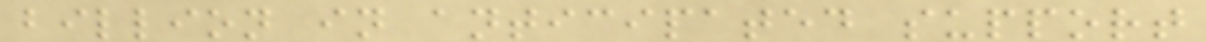billion in anticipated support
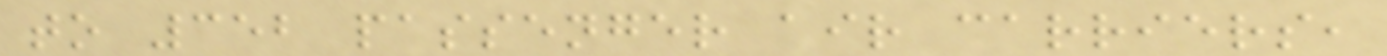to 352 passenger air carriers,
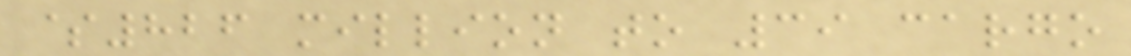$826 million to 39 cargo
